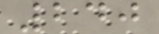240
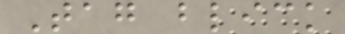Tag blick
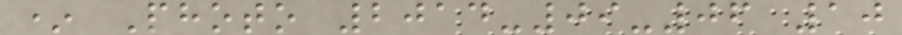* Photo 2014-09-06 10
